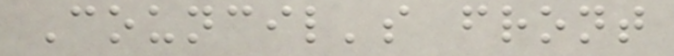Council's front
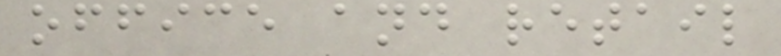office and retail
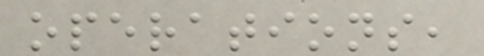operations,
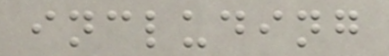including
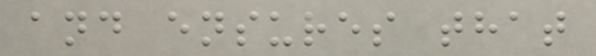and ensures that
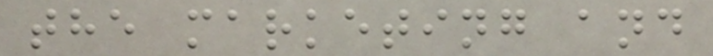the marketing and
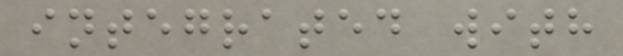integrated with
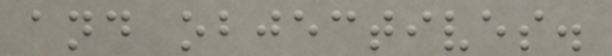and objectives.
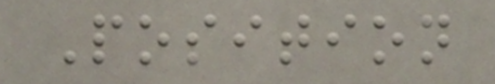Position
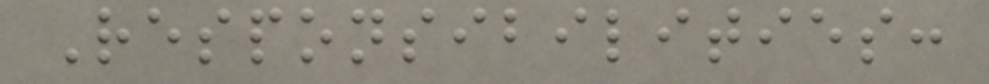Responsibilities:
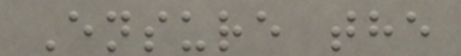Ensure the
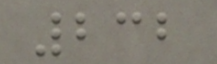232
